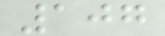107
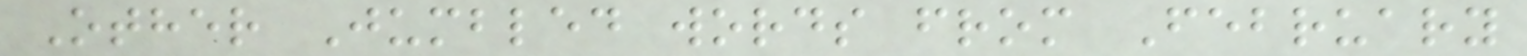Other Jumbled words from February
